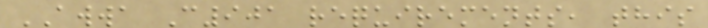AWWA C901 requirements, this
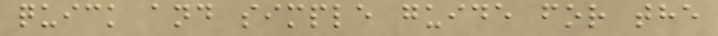quick and simple guide for the
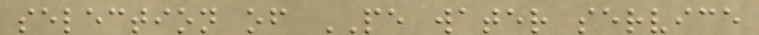selection of PE water service
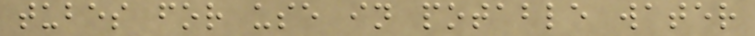tubes for use in potable water
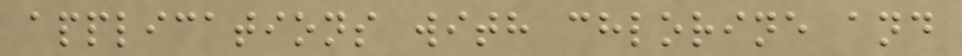applications with chlorine and
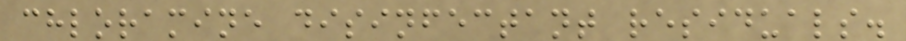chloramine disinfectant residuals.
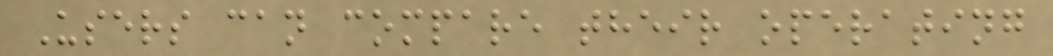Users can compare their operating
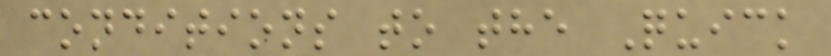conditions to the Quick
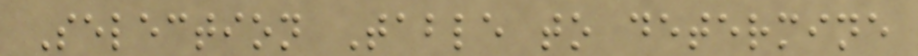Selection Table to determine
